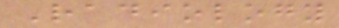Radiology
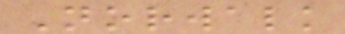Norwalk
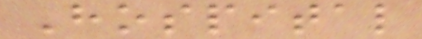Hospital
